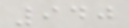940
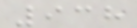938
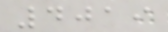4019
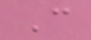C
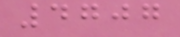4707
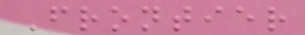Frontier
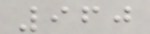960
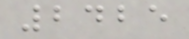2425
